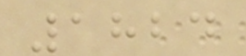1824
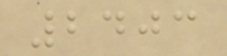2403
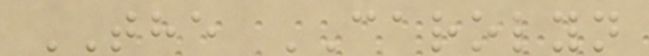THE CAROLYN
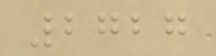2727
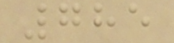785
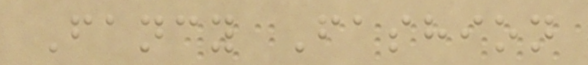Fancy Fashion
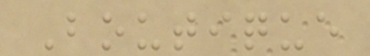Boutique
